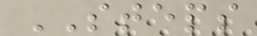STEPS
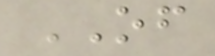OF
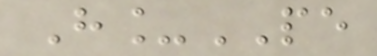H_PE
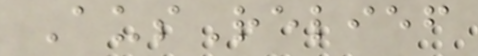AusRelief
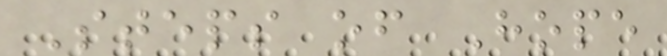Steps of Hope
